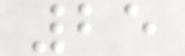25
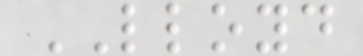LLOYD
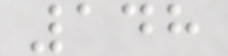148
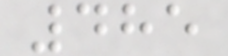485
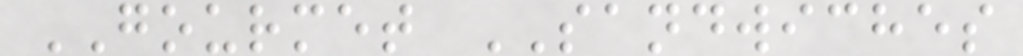GOURMET SANDWICHES
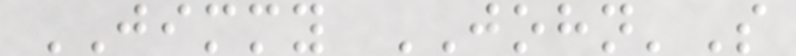JIMMY JOHN'S
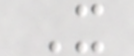X
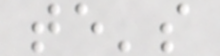te's
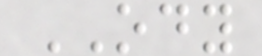ODY
